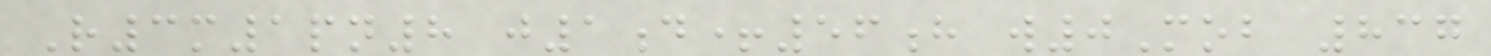R3m1pn8 j1d+56h w0Mob 837
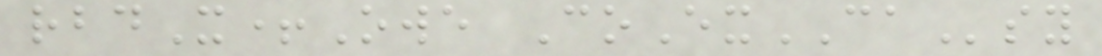rbdX+Owe CoExCAsy
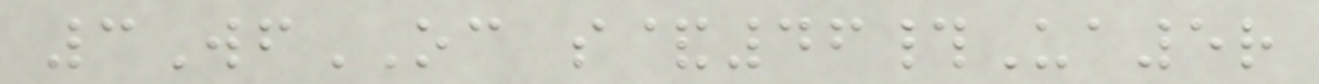3WfOC s&46#Ua5r
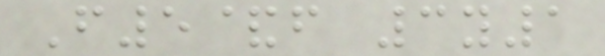F5&f 3y1
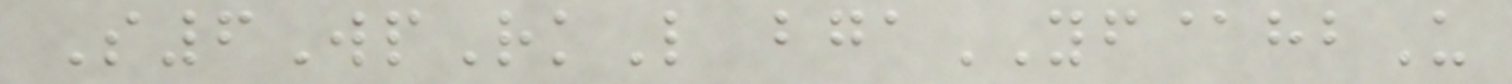S6WpRkL bgaYF@hbU
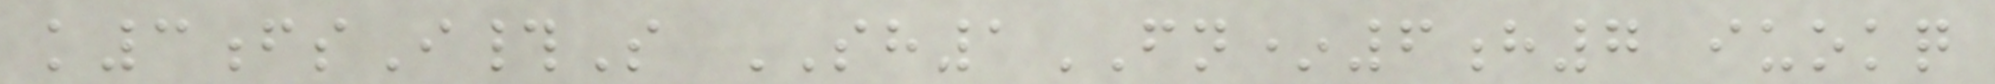k3fsI#S SH1FN*6h7 iuokq
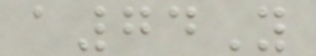a74Y
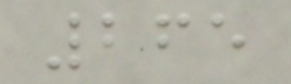265
